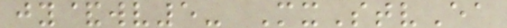jy&wv5- MxStvEa
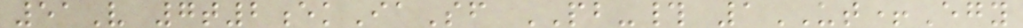51V 7t2ekIaSf PB-# 1UT+Egy
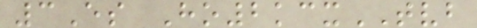3Es Ho2kcxTVB
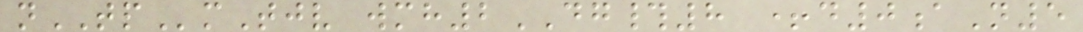nTPmTjv wmh2DG#8 +d0aN5
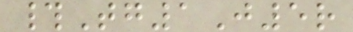#Tg1J5r
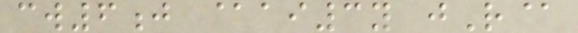cw6j @ai3y jR@
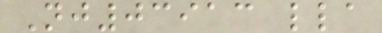Nj03913 lla
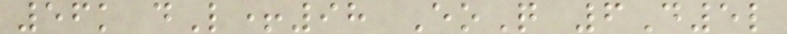56k dL+98 EoQ 6D5l
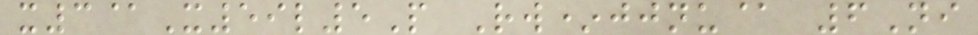x3@X59l5P Rw*jjnu@ 6Ni
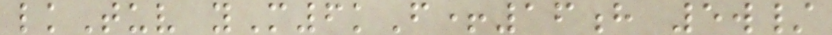lkTuv yM6kF+16h 5w/
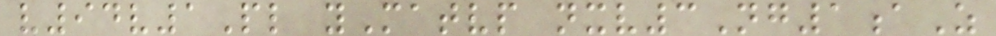v94v1Pl yMatvp nxv3Ng1aZ
